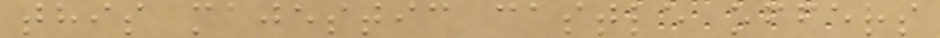this majestic castle offers
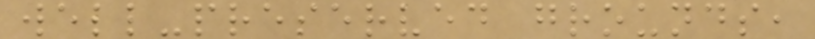well-preserved grounds,
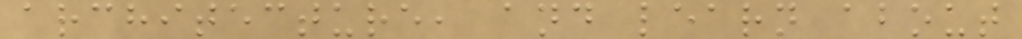architecture, and learn about
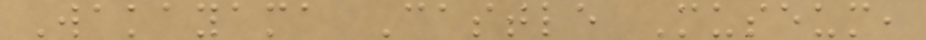Wakayama Castle Museum,
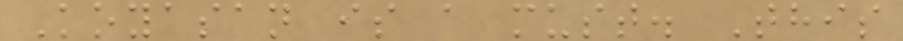Koyasan is a must. This
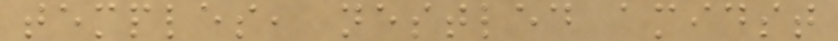temples, nestled amidst
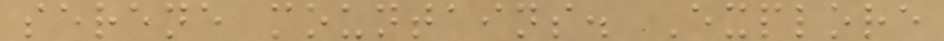serene mountains. Explore
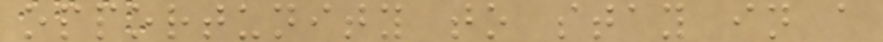opportunity to stay in a
